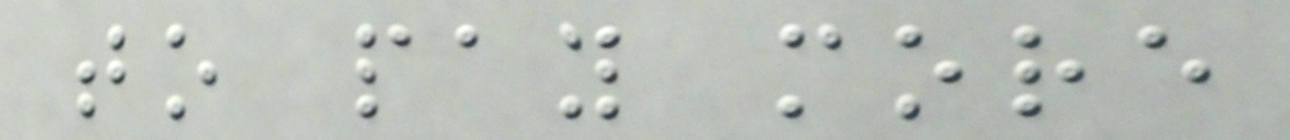to pay more
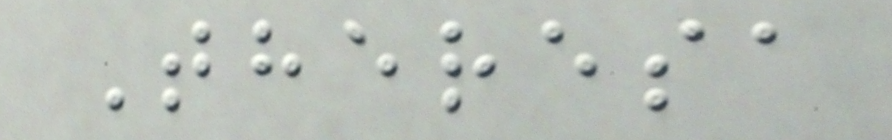Theresa
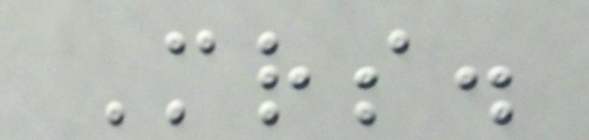Mrs.
